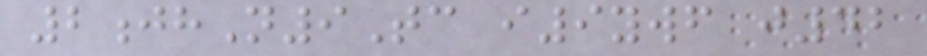2jhN9Tc i9ywf j42
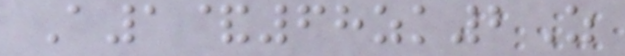A1&68zk2Z
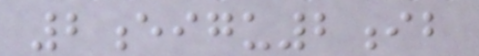2eigu2ib
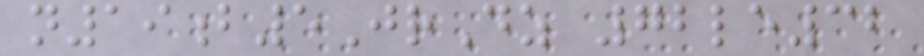n19b5JrDz 72le32
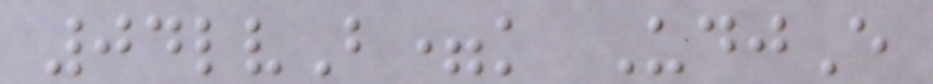04lvB=k UdjE
